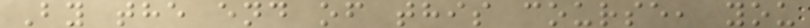By the end of this course, you
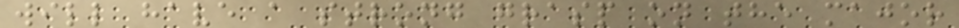will have a strong grasp on the major
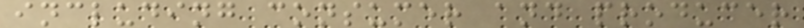including consumer and producer
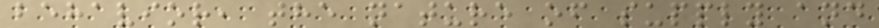behavior, the nature of supply and
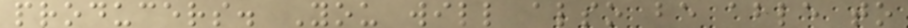producers. You will also be able to
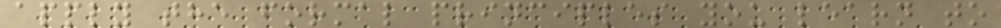apply the formal principles you learn to
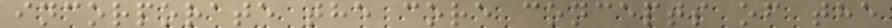incorporate the core concepts of the
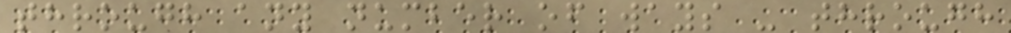through any number of ways - through
